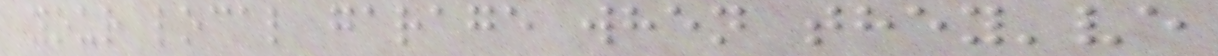your local garage when they've
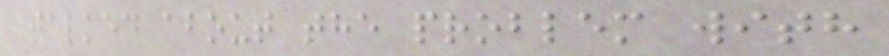talked about the problem with
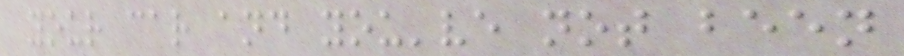your car and you've not been
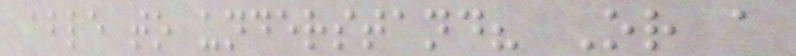able to understand? Or a
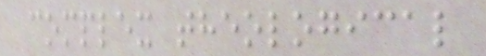complex theological
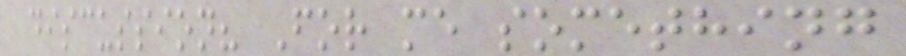discussion? For me something
